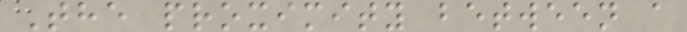The proximity between a
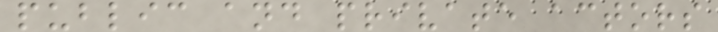public and private actors
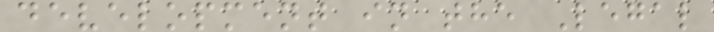development in the Legal
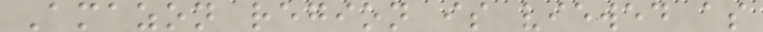Amazon region is viewed as
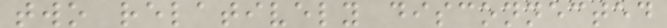two relatively disconnected
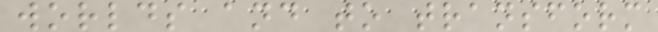worlds and to transform
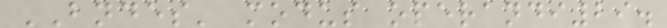BNDES' modus operandi29.
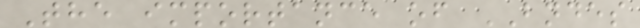The importance of BNDES
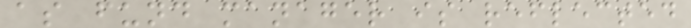as fund manager is reflected
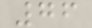76
